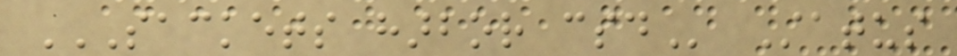SACKETS HARBOR CSD Status
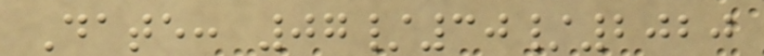Date: 07/30/2020
